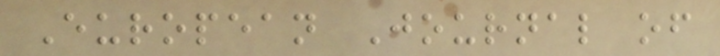European Journal of
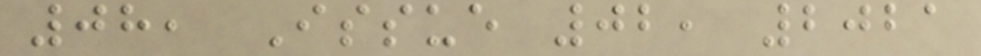08, Issue 02, 2021
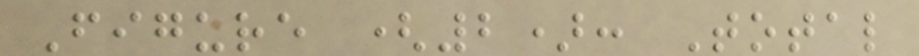Figure (2): Total
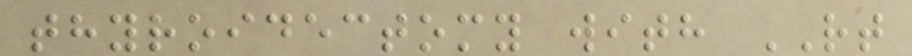thyroidectomy with RT
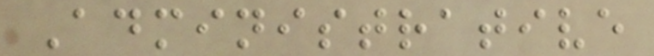Administrative
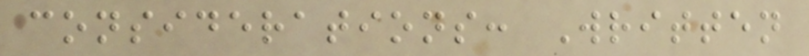considerations: Written
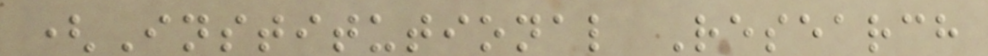(Institutional Research
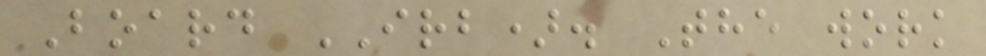Board IRB). The work
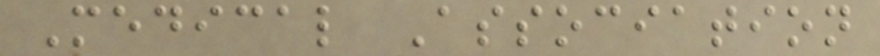Medical Association
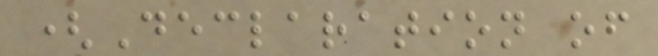(Declaration of
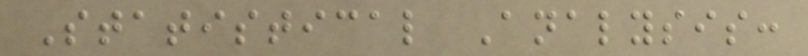Statistical Analysis:
